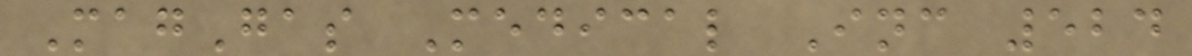MagGas Medical Inc 524
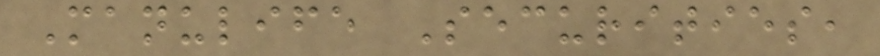Manulife Securities,
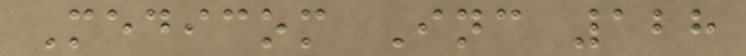Medicom Inc 128
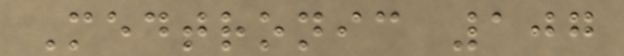Medtronic 107
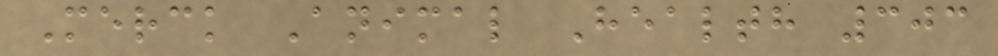Merck Animal Health 303
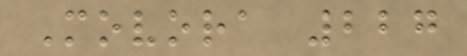Movora 227
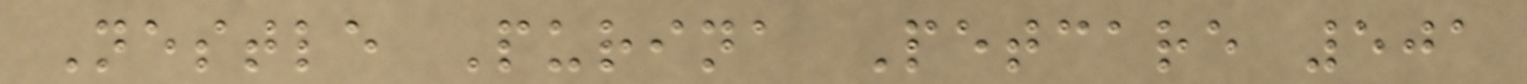Nestle Purina Petcare 501
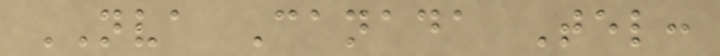NVA Canada Tel:
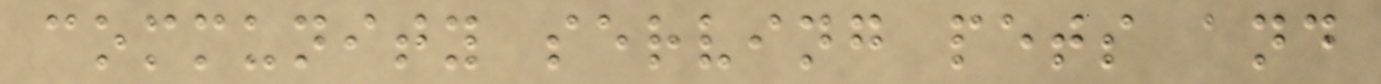community serving pets and
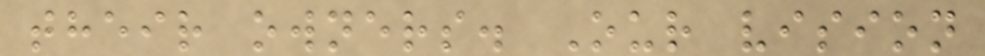their owners. Our vision
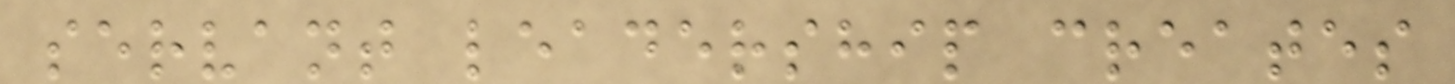servant leadership creates
